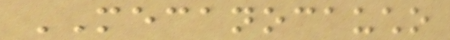MECANOCAUCHO
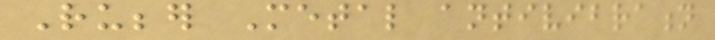Rubber Metal antivibration
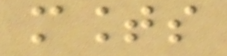mounts
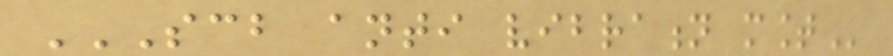SCB ANTI VIBRATION MOUNT
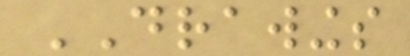DRAWINGS
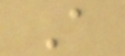A
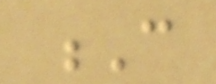C
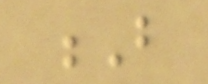B
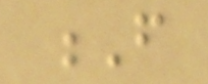F
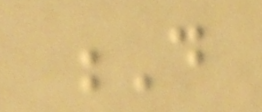D
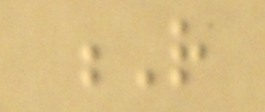R
